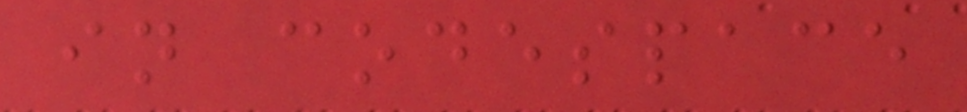in codespace
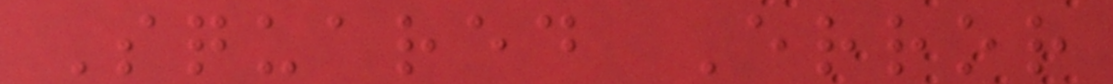Squared Error
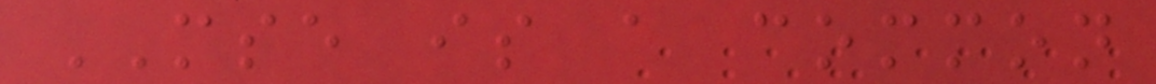MSE is a common
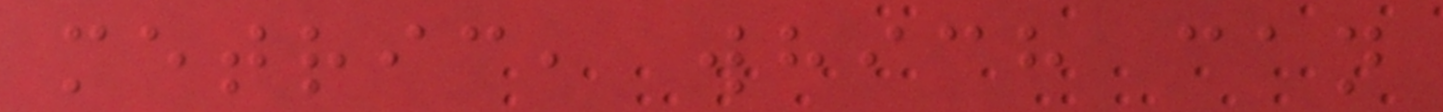metric, which can
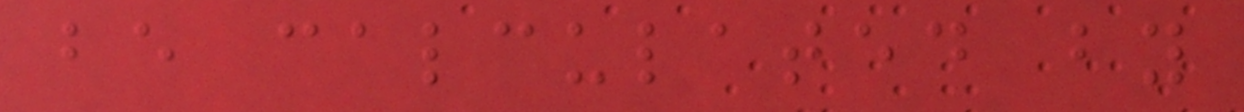be calculated by
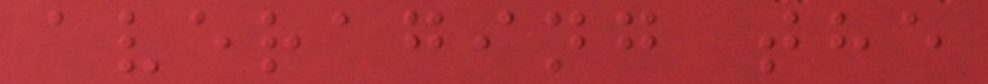averaging the
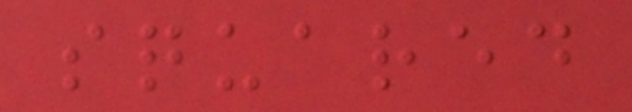squared
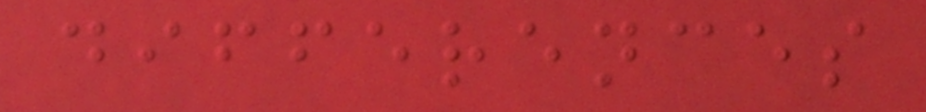differences
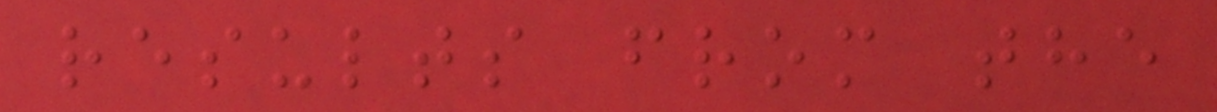results from the
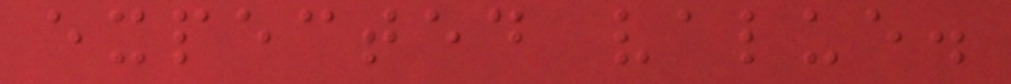expected value.
